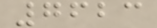7623
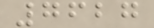7627
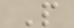P
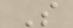S
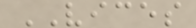VICES
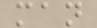man
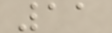11
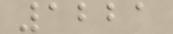1221
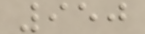950
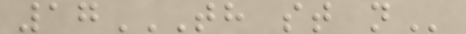17TH ST N
